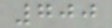700
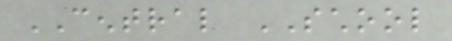CENTRAL SCHOOL
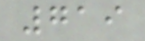719
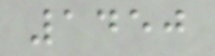1450
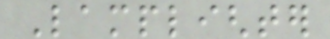Lamplighter
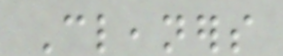Cleaners
